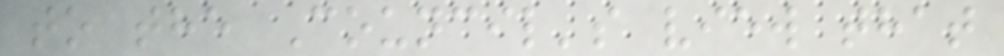to the Council's view that
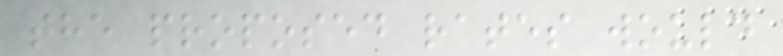the proposed rates would
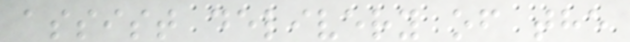assist delivery of the
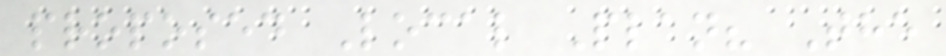proposed Local Plan? The
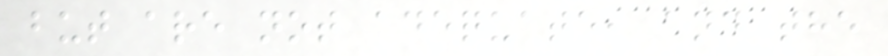but are not adequate, and the
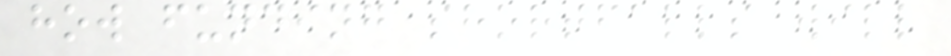how funding shortfalls will
